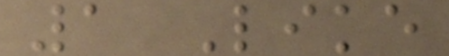1 Like
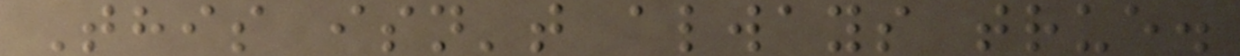This isn't always true.
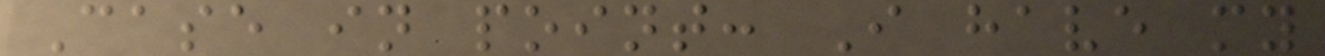Case in point: I have my
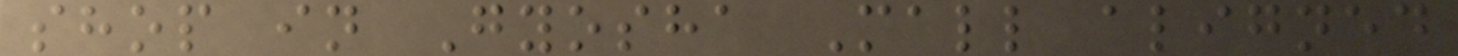shop in Gyosha Mall aligned
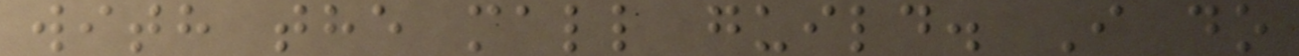with the mall guild. I do
